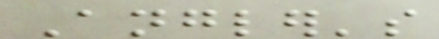Angler's
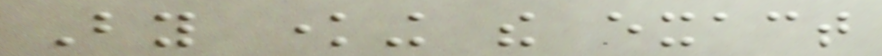By knowing the exact
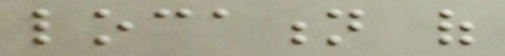location of
